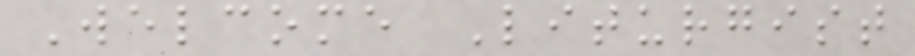Welcome Liturgist
